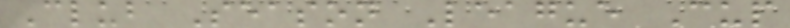Club Season League Cup
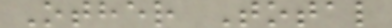Other Total
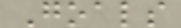Goals
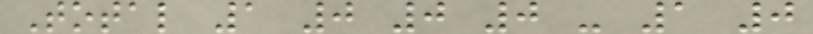Total 1 0 0 0 - 1 0
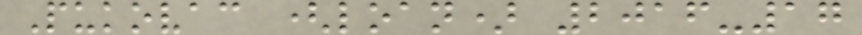Pukovac (loan) 2016-17
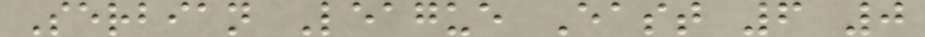Serbian League East 6 0
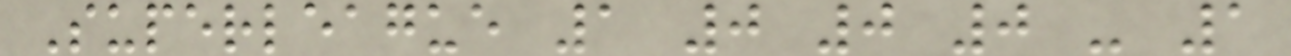Superleague 1 0 0 0 - 1
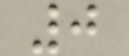0
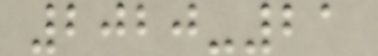2020-21
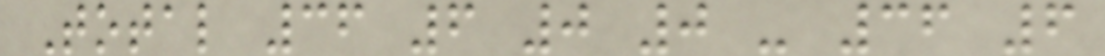Total 36 6 0 0 - 36 6
